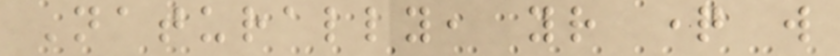Naturally, your question will
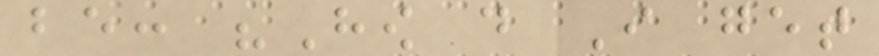be: "How do I get
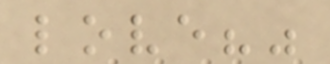love?"
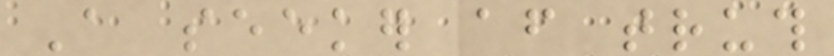A seeker after truth
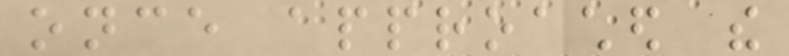once approached the
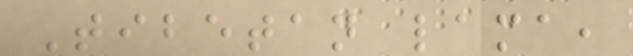Tibetan lama,
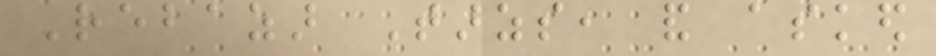Rebazar Tarzs, and asked
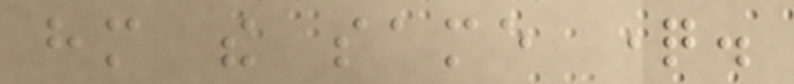him the same question.
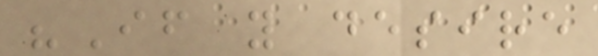"If you desire
